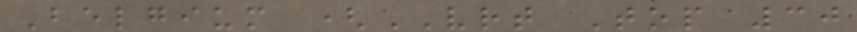Belgium (VRT Top 30
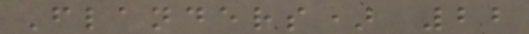Flanders) 22
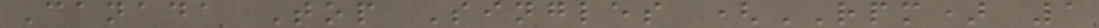Canada Top Singles (RPM) 1
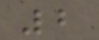2
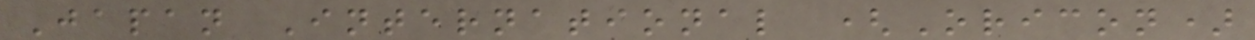Japan International (Oricon)
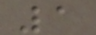1
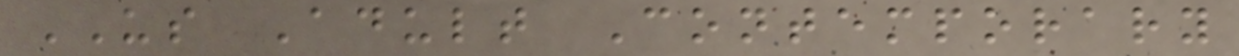US Adult Contemporary
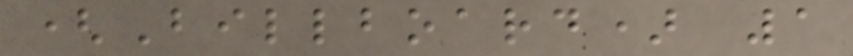(Billboard) 1
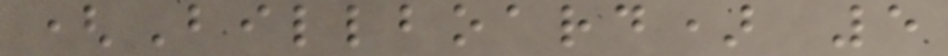(Billboard) 5
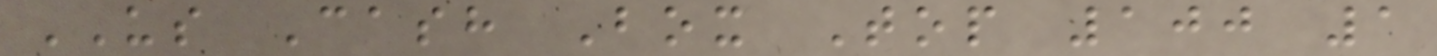US Cash Box Top 100 1
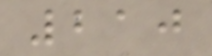210
